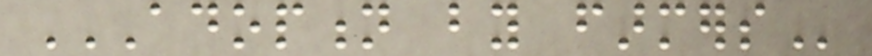ADOPTION BY FARMERS
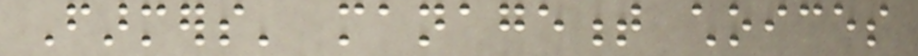Farmers' management choices
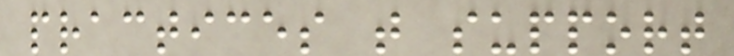practices that support
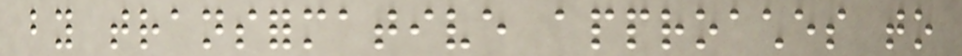by transformative approaches to
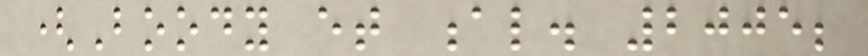(Boody et al. 2005;
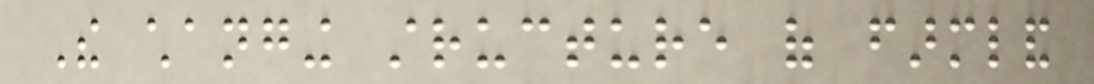The changing structure of farmland
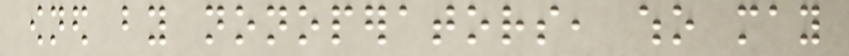owned by nonoperators, who may
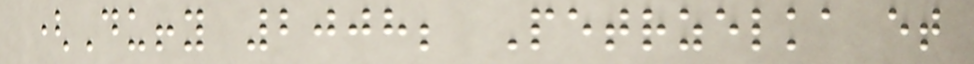(Duffy 2008; Petrzelka et
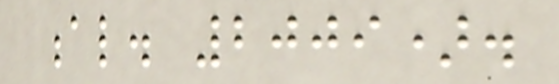al. 2009).
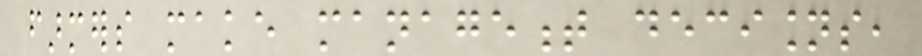farmers make management decisions,
